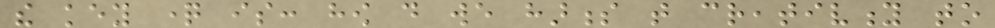the key question is: how do we harness that creativity to
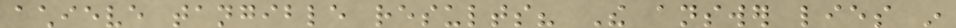achieve tangible results? The answer lies in
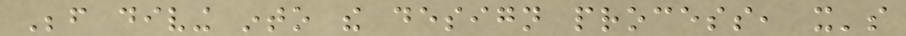Before diving into the design process, it's
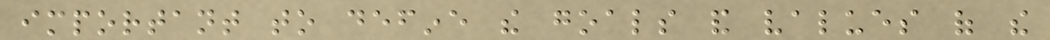important to define the goals and values of the
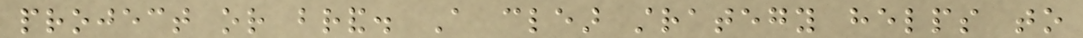project or brand. A clear strategy helps to
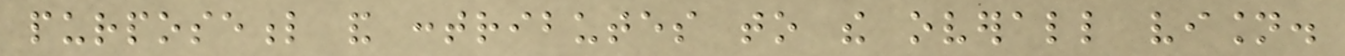purposeful and contributes to the overall vision.
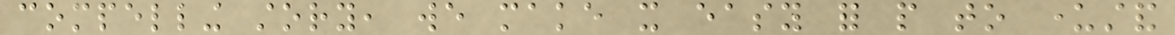compelling story, we make it easy for people to understand
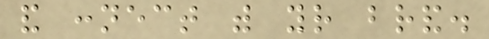and connect with your brand.
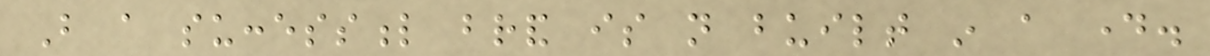But a successful brand is not built in a day.
